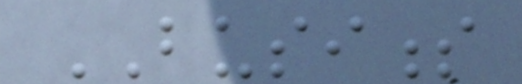BUSINESS
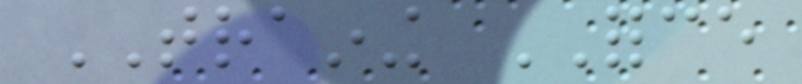TRAINING FORCE
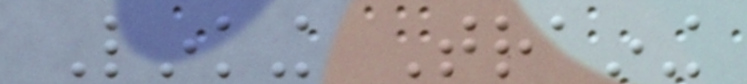Linking Training
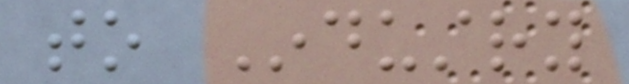to Industry
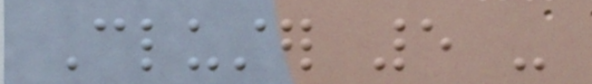Cluster 5 -
